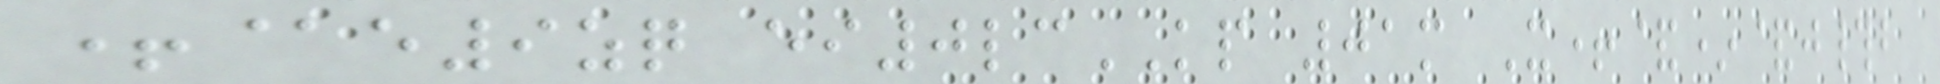+@e9zq ei0lcKP 01m X+&*&j#b
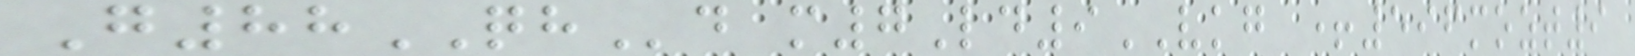G88QHd m7Ld9VKG +596mozt9
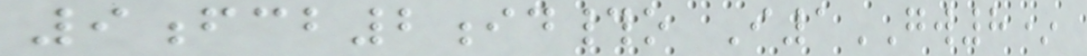9fcb2id#o I1GW8*
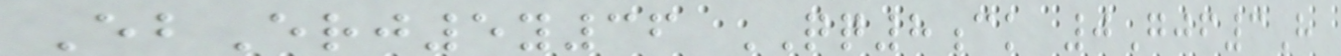EbErj5y36 QQ8ck 0Gjf3H
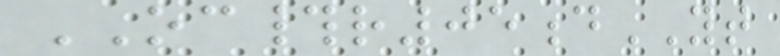OC#r05dYT
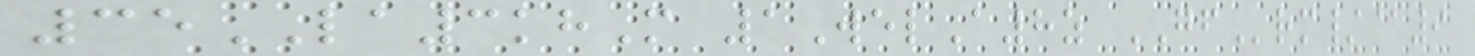35LA3khM 1WelA8z GFrm/@9
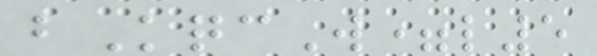bKqcW=l5
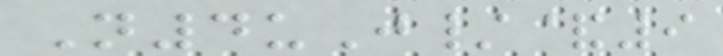N4uJ/&9
